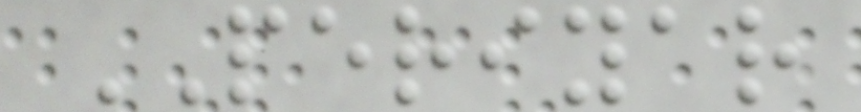PERIYAR
